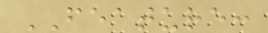FEATURE:
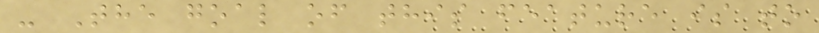- The goal of this feature is to
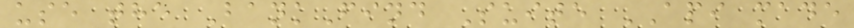use the BankFind Suite API made
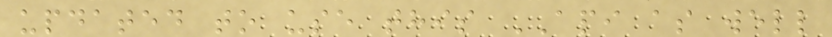updated to use this API as well
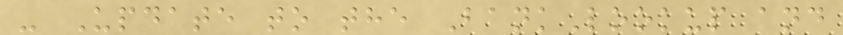- Update to the BankLookup and
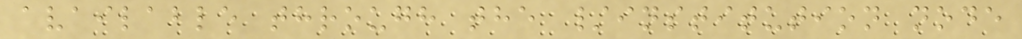available through the /institution node
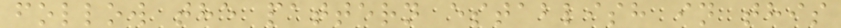follow the pattern establish in this
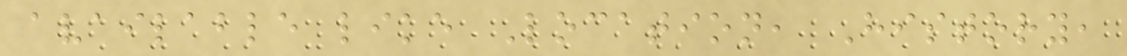available like Location, History,
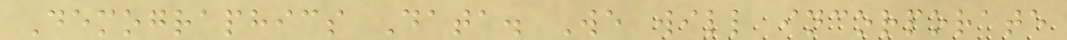Demographics Data. We will incorporate
